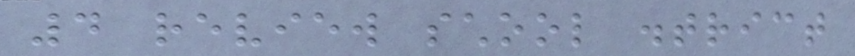4 review school district
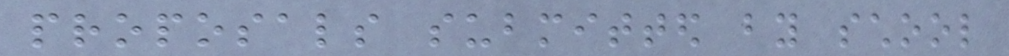proposals submitted by school
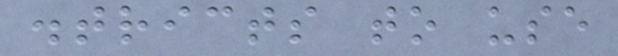districts to use
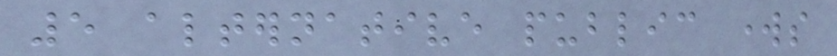5 alternative public works
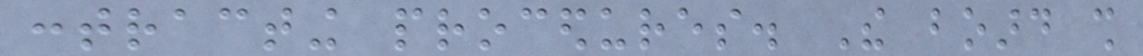contracting procedures. The board shall
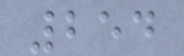254
